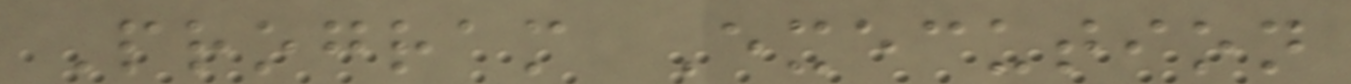Program Execution
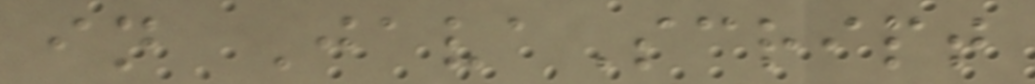in JavaScript
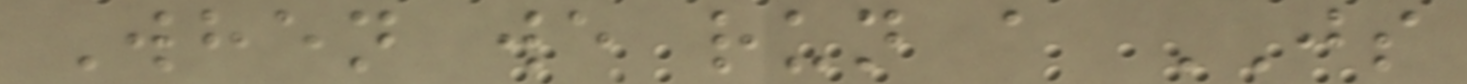When we run a JS
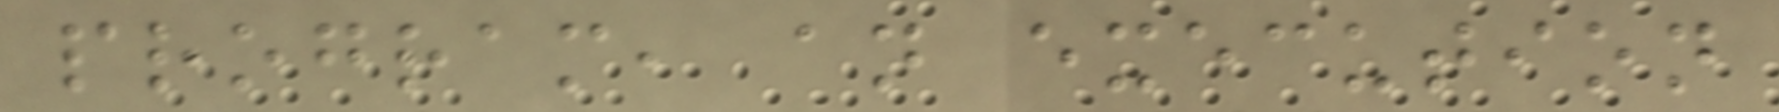program, an execution
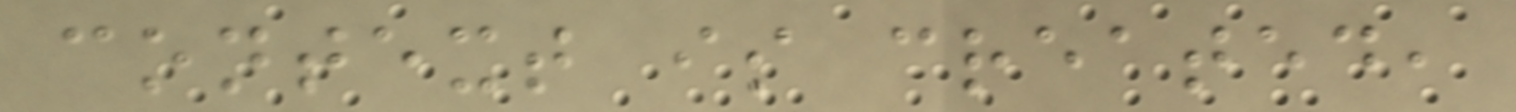context is created,
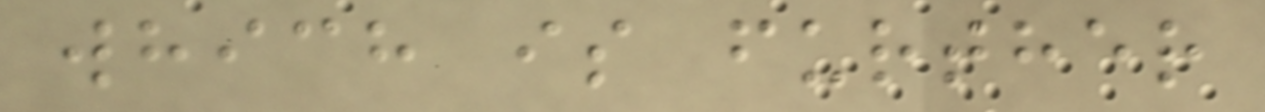which is further
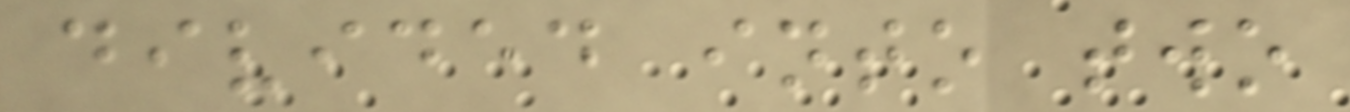divided into two
